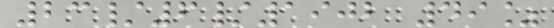23/6/1902 49%
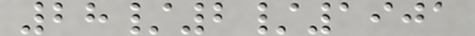28/2/1901
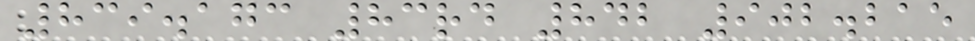839.173 83rd 842 902.215
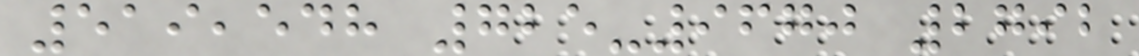519,548 725-9670 2792
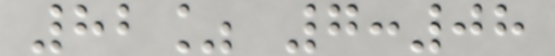82% 7:08
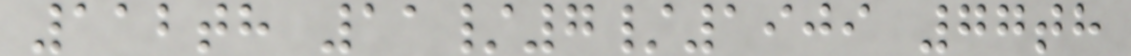112th 11/7/1909 77th
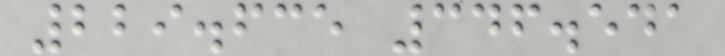229.635 346.541
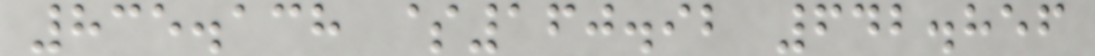835.138 $160.92 642.856
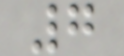7
